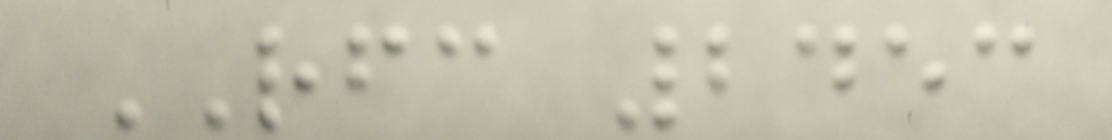RFC 2453
